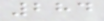284
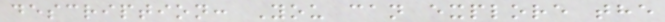description: You can explore the
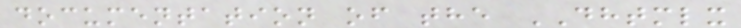documentation of the DHTMLX
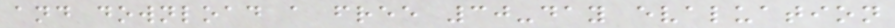and download a free 30-day evaluation
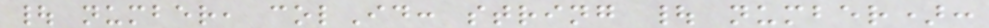| number, colId: string | number):
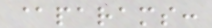@params:
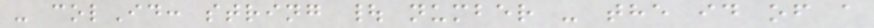- colId: string | number - the id of a
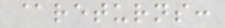@returns:
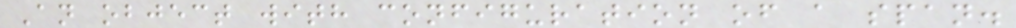An object with configuration of a span.
